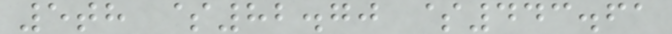5th $82.70 $443.61
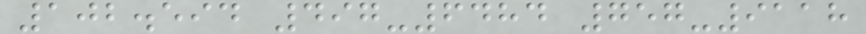102.594 497-6484 757-9118
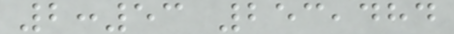2:53 253,484
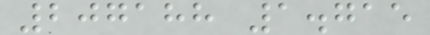207188 1.715
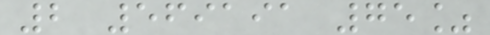2 569191 75%
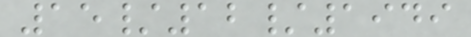15/12/1949
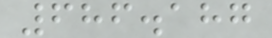686.187
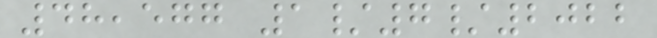48,577 1/7/2022
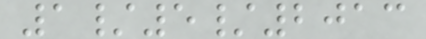1/5/2013
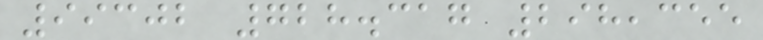99302 728.317 298,355
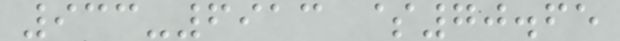933-6913 $70.65
